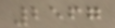2567
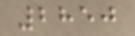2850
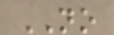NO
